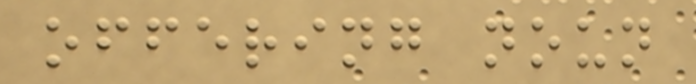offering noun
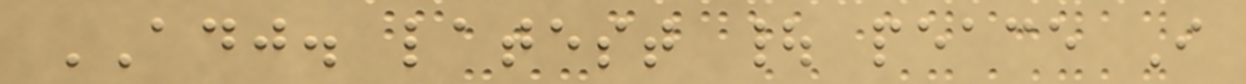ADJ. latest | peace I
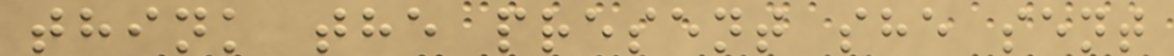think the present she sent
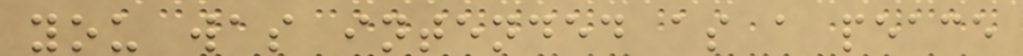you was intended as a peace
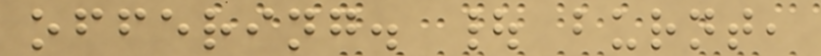offering. | burnt,
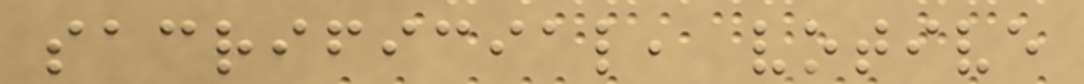sacrificial, votive
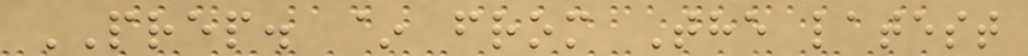PREP. ~ from The latest
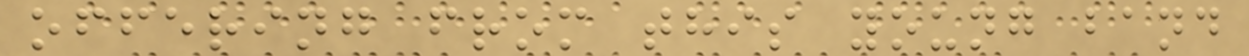offering from this young band
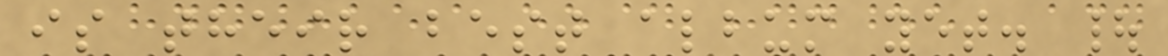is their best album yet. |
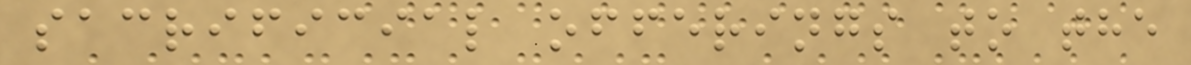sacrificial offerings to the
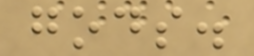gods.
